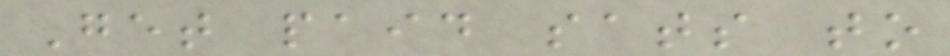Get paid sats to
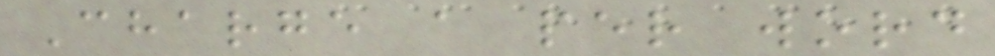Charge a per word
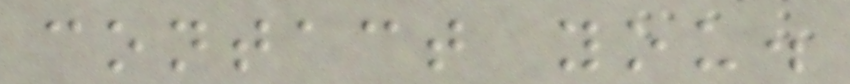contact you.
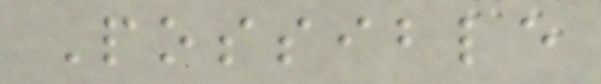Possible
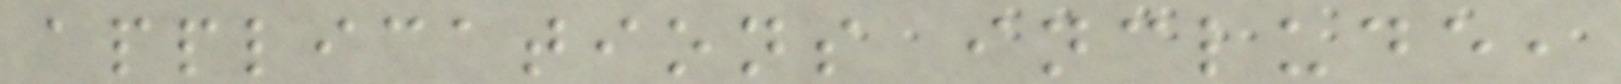applications include,
